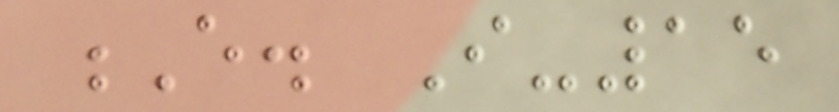E. I-15
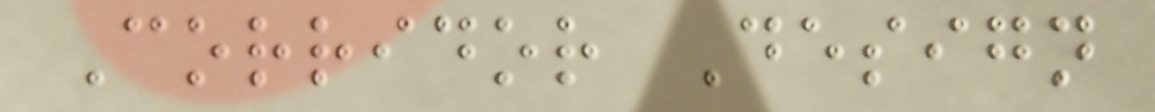Corridor Design
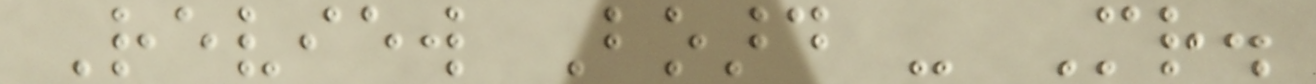Review Board - Mr.
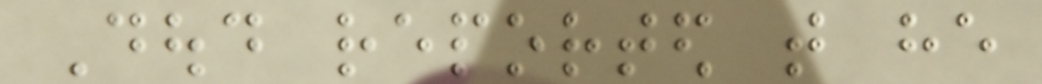Doud reported that he
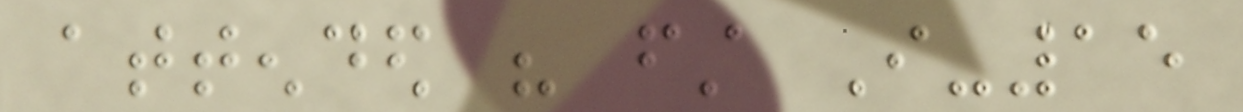attended his first I-15
